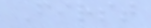First
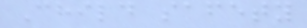Child safety
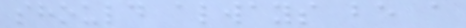should always be a
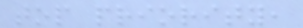top priority,
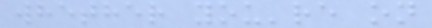whether you're on
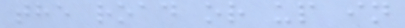the road or up in
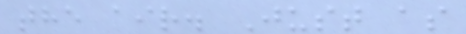the air. Just as
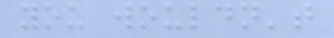you wouldn't
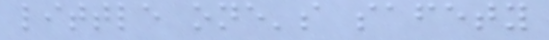little one's safety
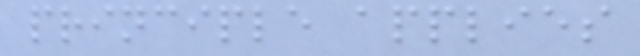principle applies
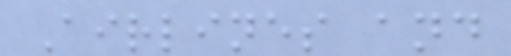Airlines and
